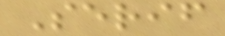Serif
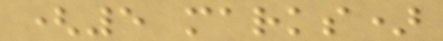(5 marks)
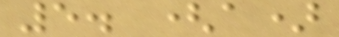5. (a)
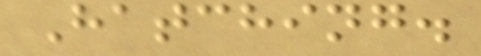Hatching.
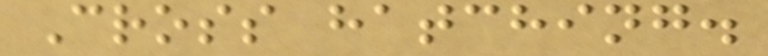Cross hatching.
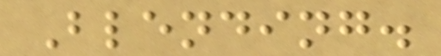Blending.
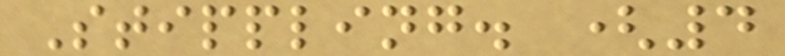Stippling. (4
